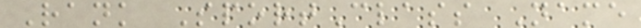Rank SportClass Name
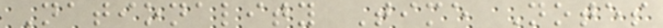Nationality Time Notes
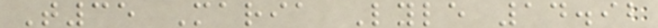T35 Maria Lyle 14.92
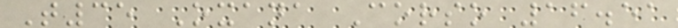T35 Oxana Corso 16.51
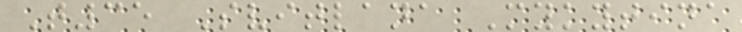T35 Svitlana Mykytina
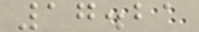17.21
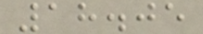18.05
